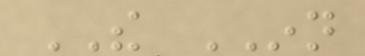THE INN
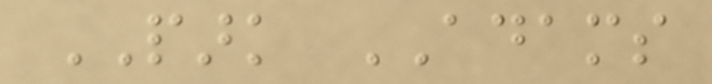PARK ADAMS
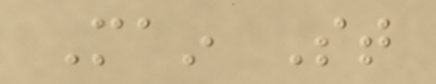Main St
